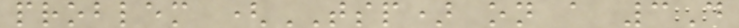problem (TSP) on a 3D
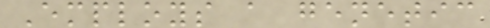Employs a genetic
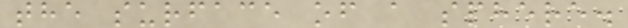the surface of a sphere.
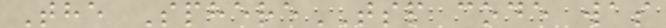The SphereTSP code was
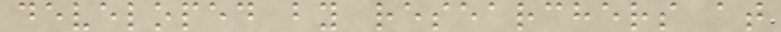developed by researchers at
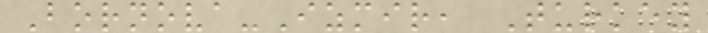Bornova-Izmir, Turkey
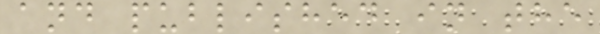and published in the
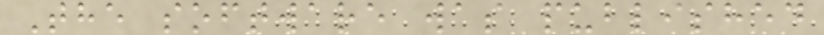The software was published
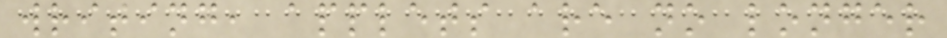writing, applets are no longer
